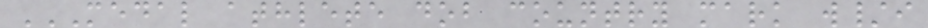MEDAL ATHLETE DOB COUNTRY MARK W/I
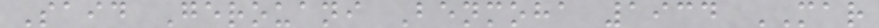Said Gerouani Benmoha 1934 MAR
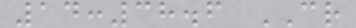14:38.6 CR
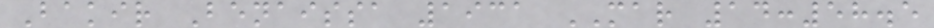Bakir Benaissa 1931 MAR 14:58.5
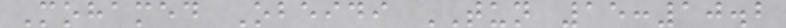Mohamed Obeidi TUN 15:10.2
